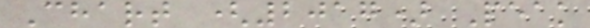Chart (2017) Peak
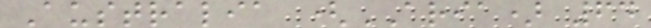Australia (ARIA) 64
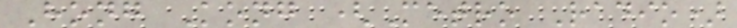Hong Kong (Metro Radio)
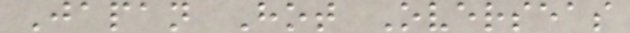Japan Hot Overseas
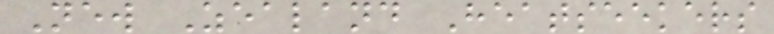New Zealand Heatseekers
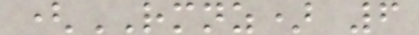(RMNZ) 6
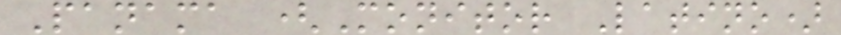Panama (Monitor Latino)
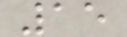15
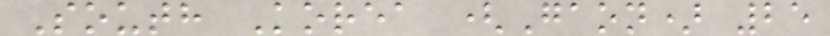South Korea (Gaon) 25
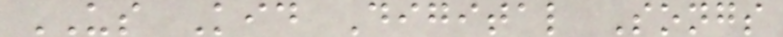US Kid Digital Songs
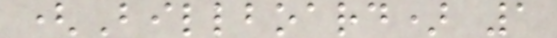(Billboard) 1
